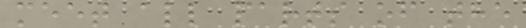meet all parts of the
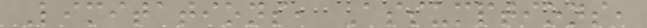Limitations, Assumptions,
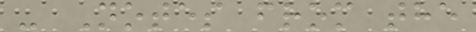- Notes from the
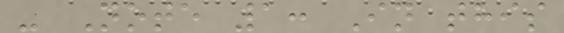- Note 1: In this
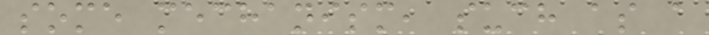some mechanism, such as a
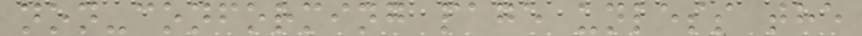non-conforming page unless the
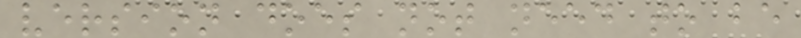version does not need to be
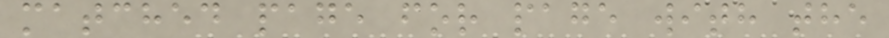matched page for page with the
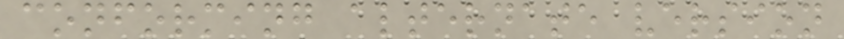conforming alternate version
